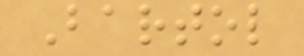Bartol
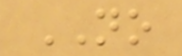NO
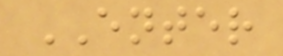ENTER
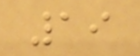19
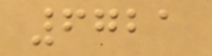6721
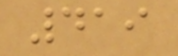419
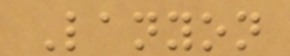Lanyon
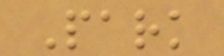Park
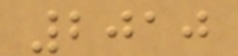2010
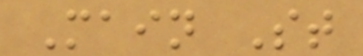Main St
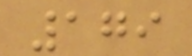179
